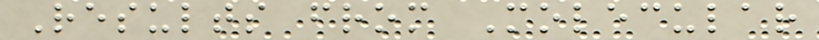Results from Molecular
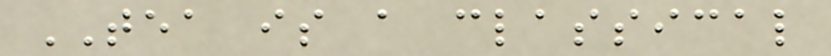TEA is a classical
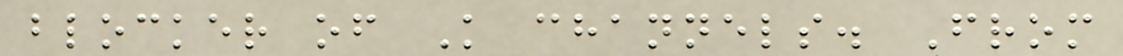blocker of K channels. From
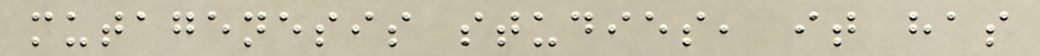mutagenesis studies, it has
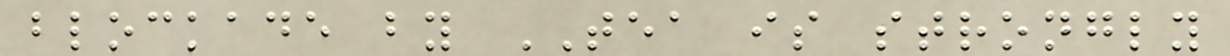blockade by TEA is strongly
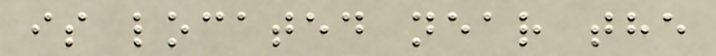is located near the
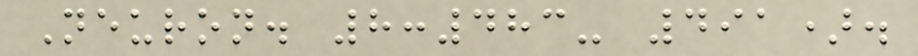Neuron. 8:483- 491).
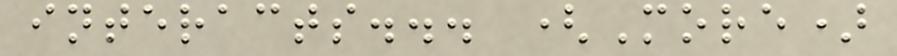interacts... (More)
